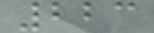223
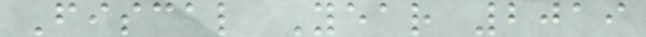Fiscal Year 2019
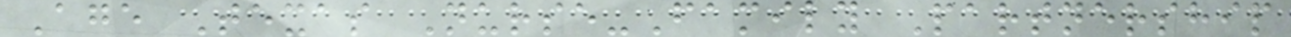Age Texas Nurse-Family Partnership
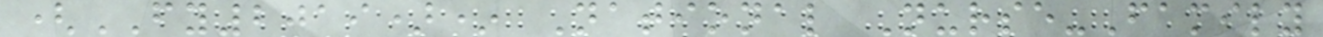(FY2019)* National Nurse-Family
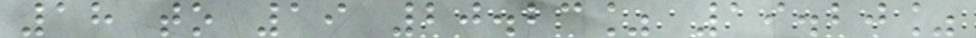18 to 19 20.23% 19.20%
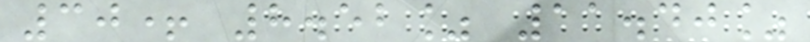30+ 8.52% 11.40%
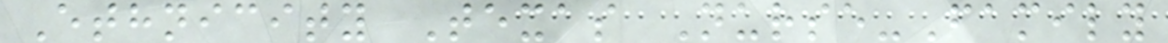Ethnicity Texas Nurse-Family
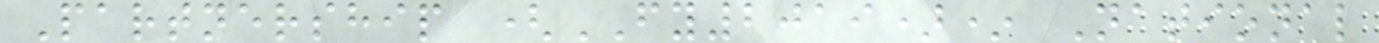Partnership (FY2019)* National
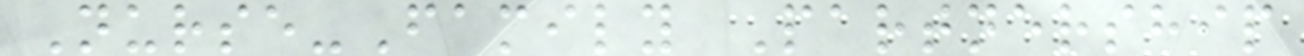Nurse-Family Partnership
